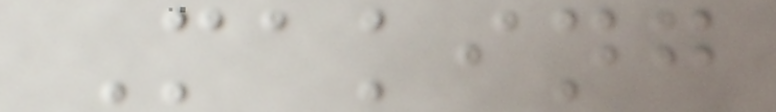Making
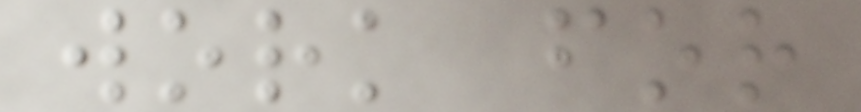work for
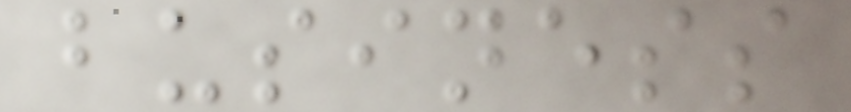business
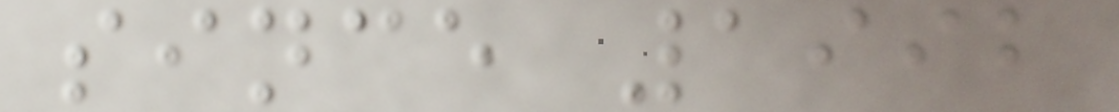since 1992
